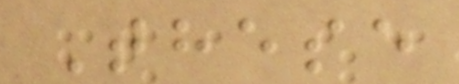These
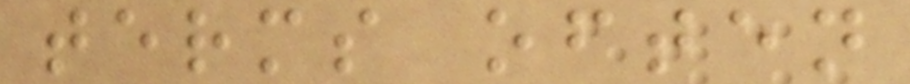terms often
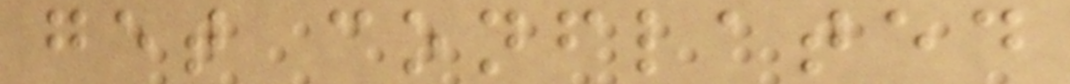get conflated
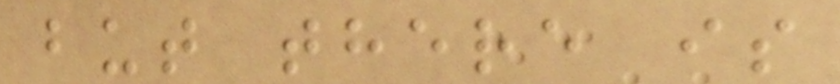but there is
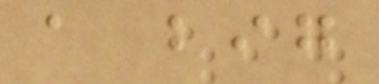a big
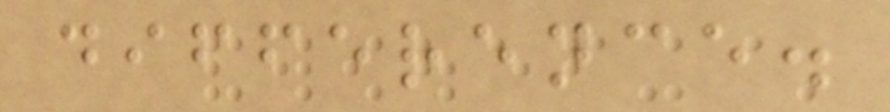difference.
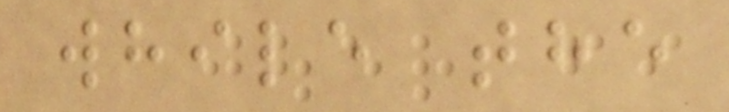while the
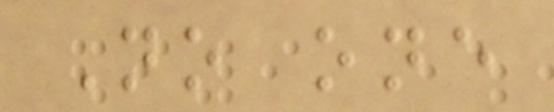No one
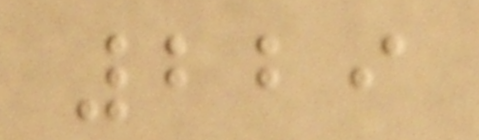229
